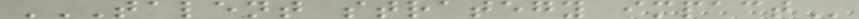TALENT STRATEGY IMPACT
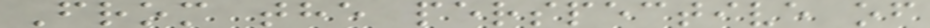From the perspective of
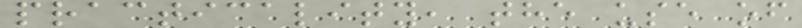practicality, the use of
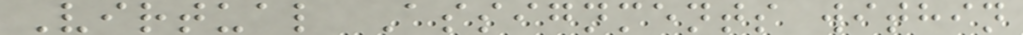Virtual Assignments within
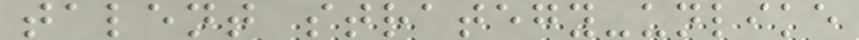talent strategy-unlike
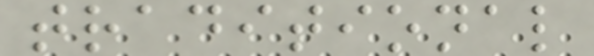traditional
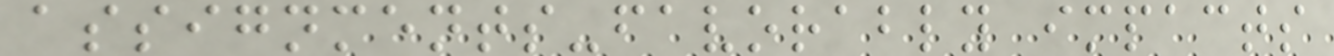assignments-favorably impacts
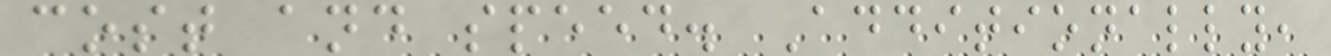cost and speed. Additionally,
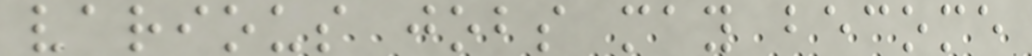various jobs may become
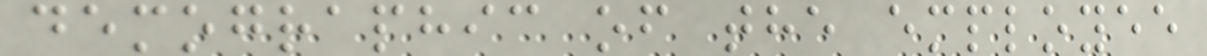demographic of the employee
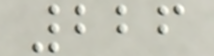226
